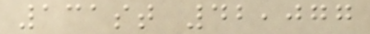131st 42,077
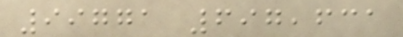99771 697,631
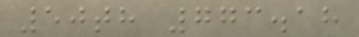50th 773.18
